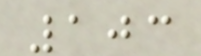103
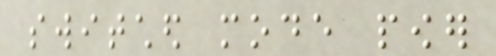switched mode power
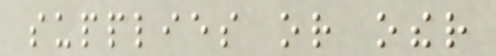supplies or other
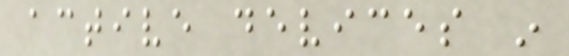active devices in
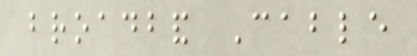broadband Cable
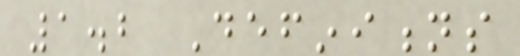1.2 Definitions
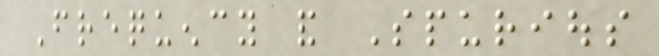Frequency and Spurious
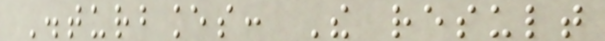Disturbances: The result
